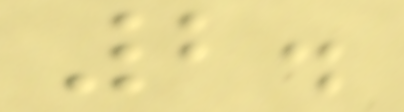2.
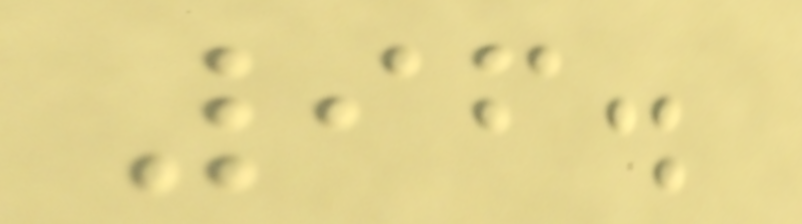96.
